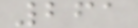261
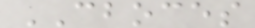CBOCES
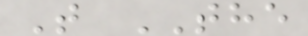T THE
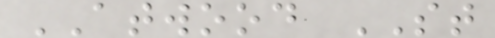ATWOOD ST
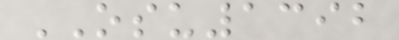OSU1392
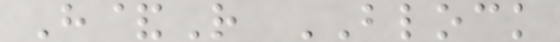H&R BLOCK
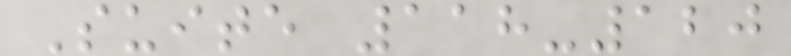Suite 118-120
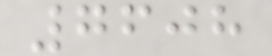7608
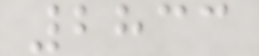2833
